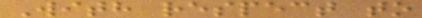With respect to
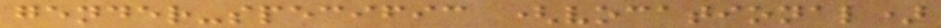gender-specific (vocational)
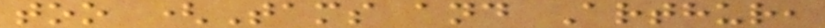too (Tams and Arthur,
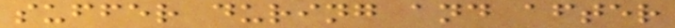suffer during and after
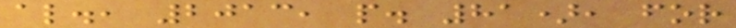al., 2013, p. 81), for
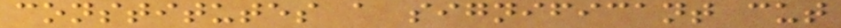constitutes a significant cut
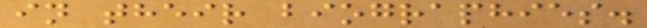in their biographies.
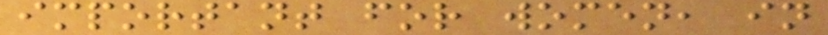important for women, in
